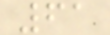61
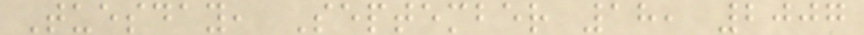Tuesday, September 18, 2007
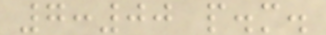7:00 p.m.
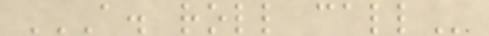A. ROLL CALL
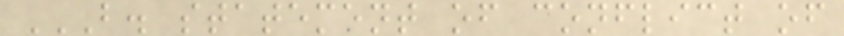B. STATEMENT OF CONFLICT OF
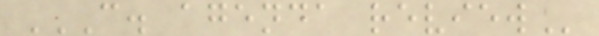C. AGENDA REVIEW
